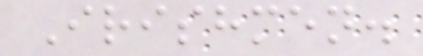Irishmen.
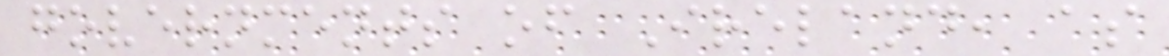governments of Ireland, as
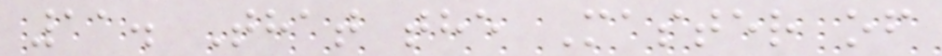11. That the Master of
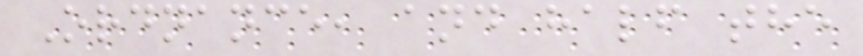Ordnance, and half the
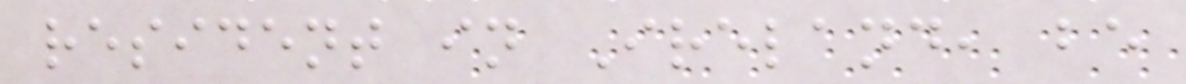resident in Ireland, be
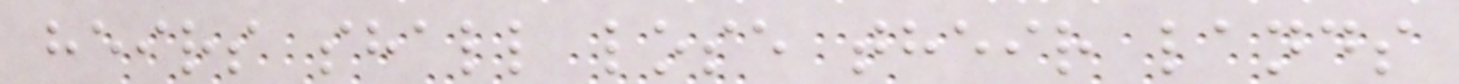heirs shall lose their lands
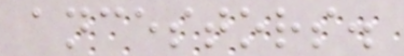ancestors.
